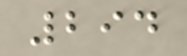294
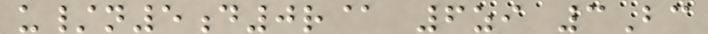u/n5d0r@ 6zi 3Bc
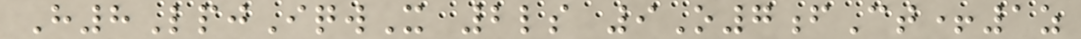H8LpjIqwX 2ls 9O7fCt+1z
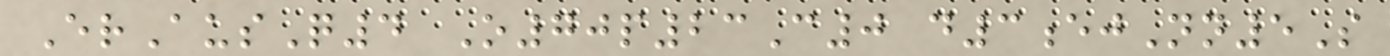ErAusQ4 O70p23C0 d3ejNn5S
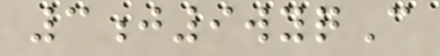3j9wyqC
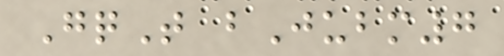GqT bJubm7
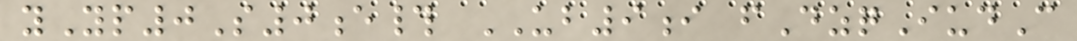yYp0S0e# UB9i fDzqIudC
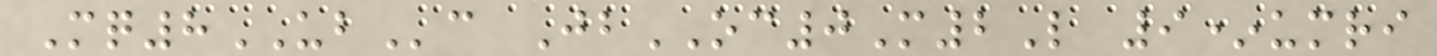Mq8UBc JbOC0M2L 9*umri
